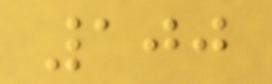100
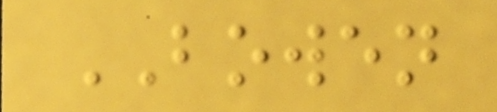BOWEN
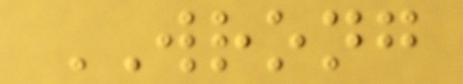WRONG
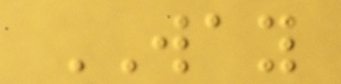WAY
